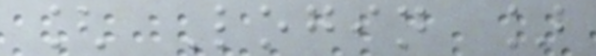[ Login ]
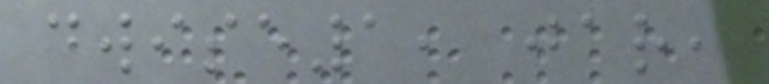dwise1, jar,
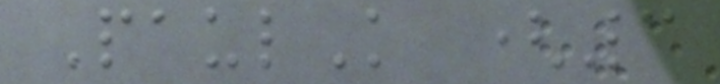PaulK (3
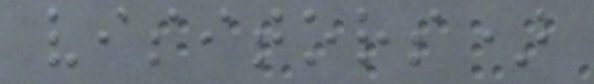visitors)
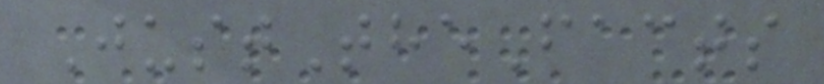JustTheFacts
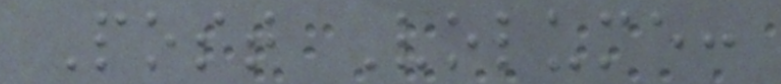Post Volume:
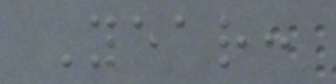Year:
